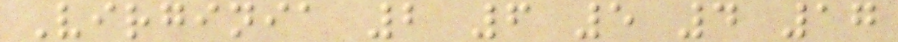Virginia 2 6 5 4 17
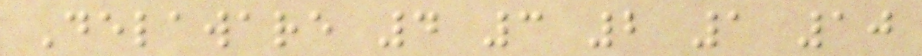Delaware 4 3 2 1 10
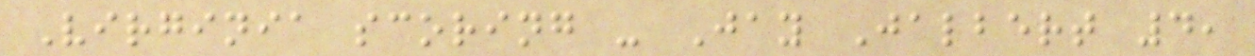Virginia scoring - Jay Jalbert 4,
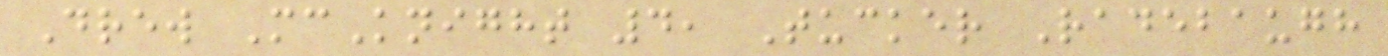Drew McKnight 4, Tucker Radebaugh
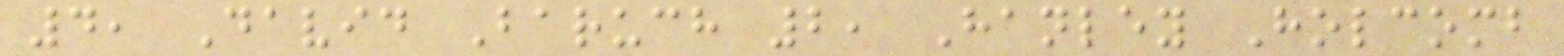4, David Baruch 2, Hanley Holcomb
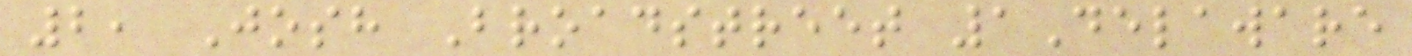2, Josh Broadstreet 1Delaware
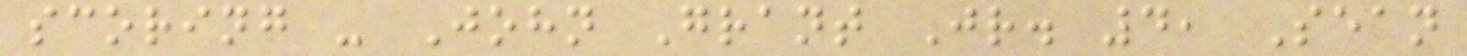scoring - John Grant Jr. 4, Sean
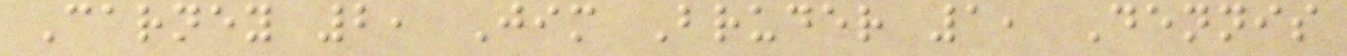Carney 2, Jim Bruder 1, Dennis
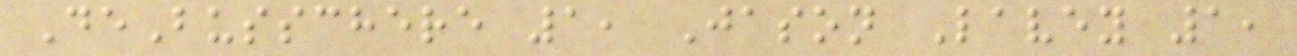DeBusschere 1, Jason Lavey 1,
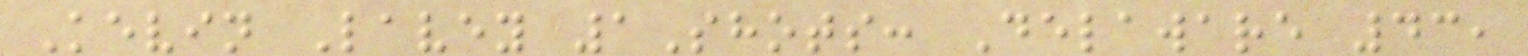Kevin Lavey 1Shots: Delaware 43,
